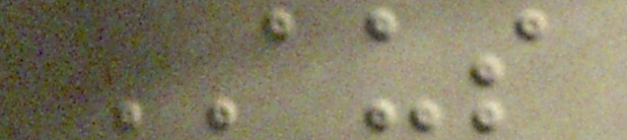AUS
